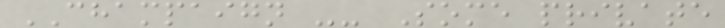CHAMPAIGN -- Some private
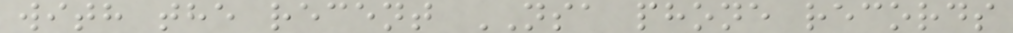with the recent NSA phone records
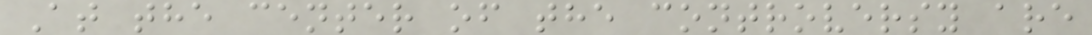At the center of the controversy are
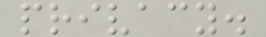privacy.
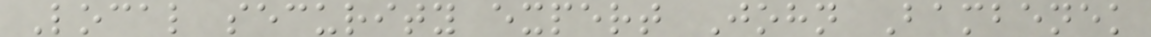Local security expert John Bambenek
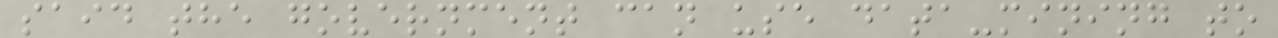said the government can use data-mining to
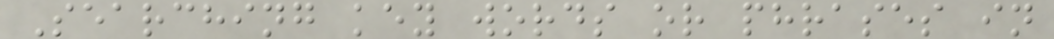Searching key words or phrases in
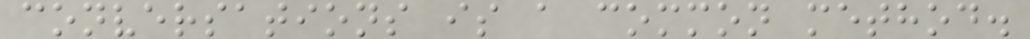conversations is a common method.
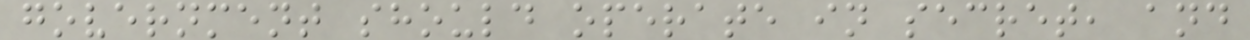government should operate in secret, and
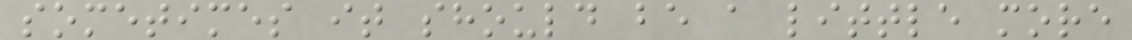sometimes it should be a little more
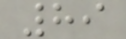89
